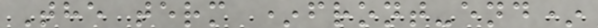The term *front-end*
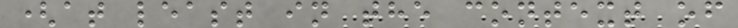(at least in the context of
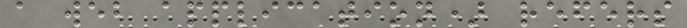a web application) refers
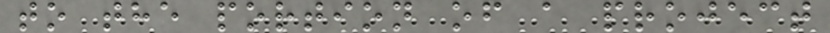to the portion of a project
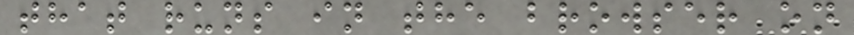that runs in the browser on
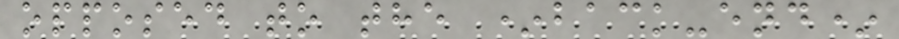opposed to the *back-end*
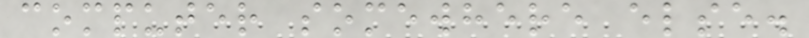computer somewhere else.
